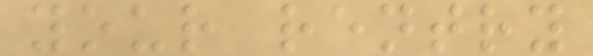your rentry
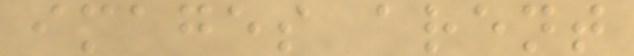images arent
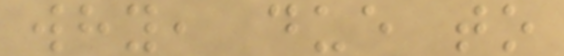why, due to
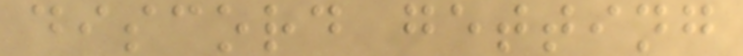discord getting
